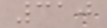310
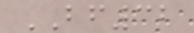BF32
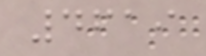4619
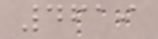4619
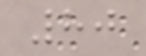80
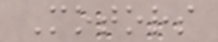Motors
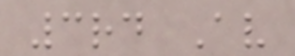3rd Av
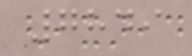7849
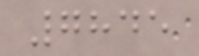7845
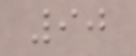90
